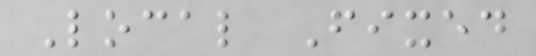Local Fixed
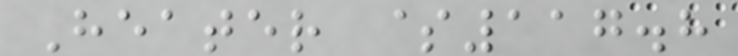Heater $117.8
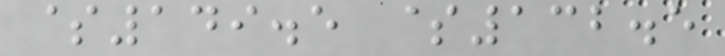$149.5 $132.5
